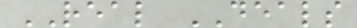REAL DEALS
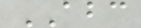ABC
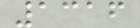1316
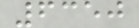6350
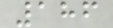186
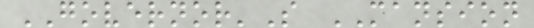GOVERNOR'S MANSION
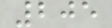205
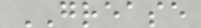GREASE
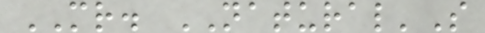MR. NATURAL'S
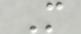M
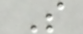S
